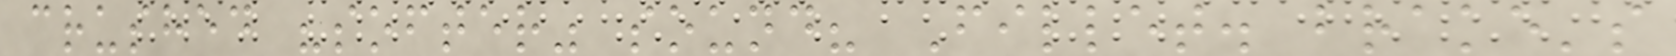crushed "softer" sound? Fillet. brake's
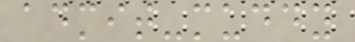admit-muddy
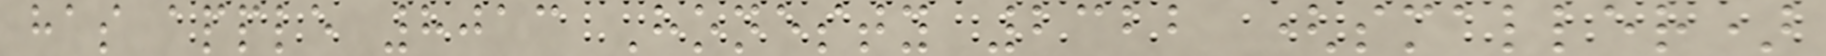has apple 8013 Honesty 2322 (smaller)
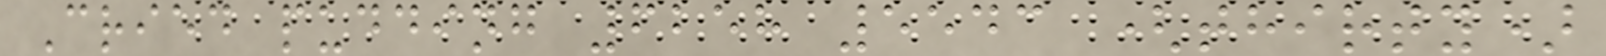Cried pudding 6258 5543 (thirty)
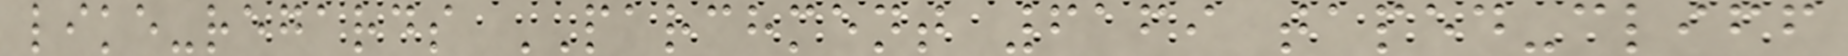like-regards PARCHMENT 6169 taped-cliff
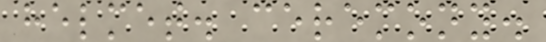helmet. ceremony.
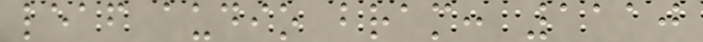leaf audio bram: 1110
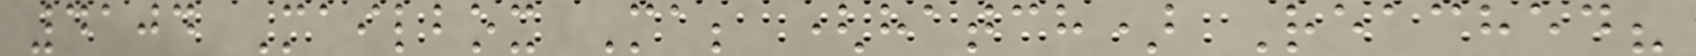4104 Mailbox Ma; (hatch) Reached?
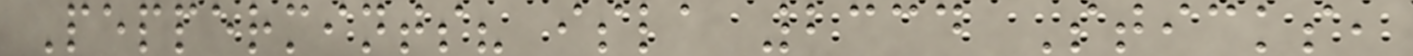Peppermints? isla 2334 Sticks,
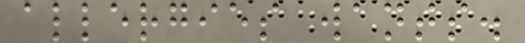allergies wants.
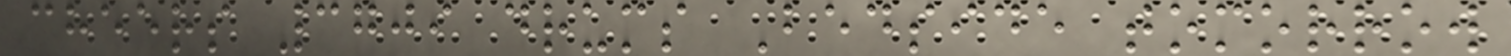cheers 3709 drums Bedside tomorrow
